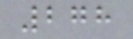278
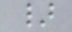}
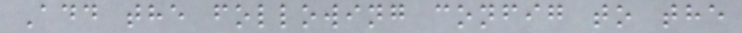Add the following config to the
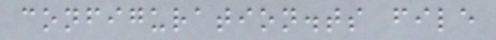configuration.ts file
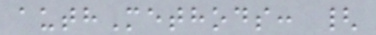authMethods: {
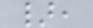},
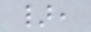},
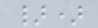})
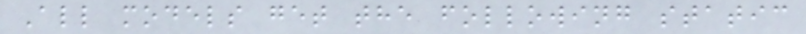All models get the following static
